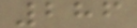286
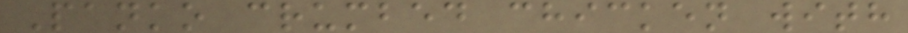Panko crumbed chicken with
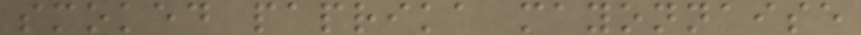smoked paprika mayonnaise
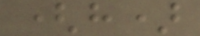(h)
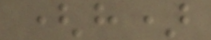(h)
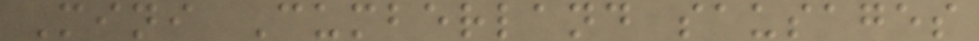Mini Cumberland sausages
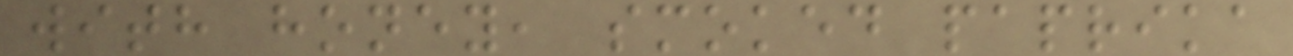with honey, smoked paprika
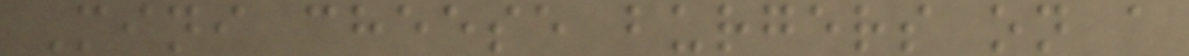Mini cheese burgers on a
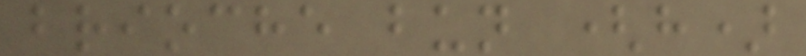brioche bun (h)
